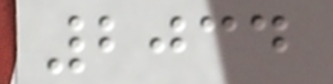2034
